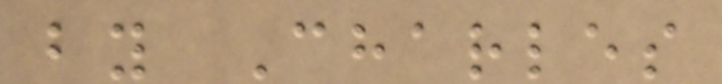by Charles
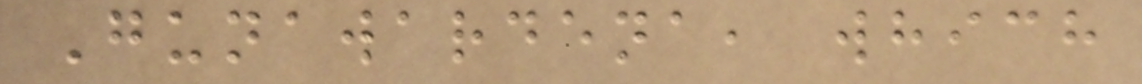Gunawardena, which
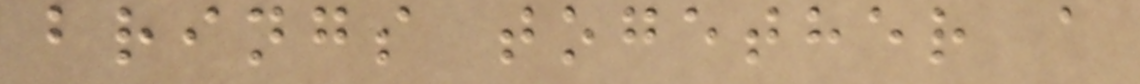brings together a
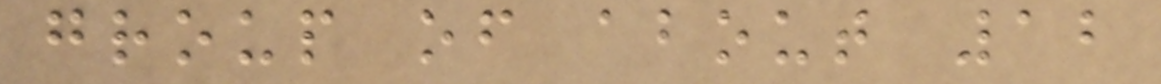group of about 12
